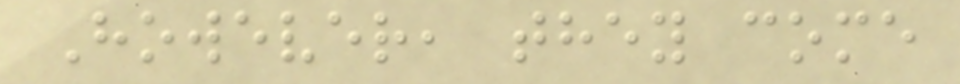However, they come
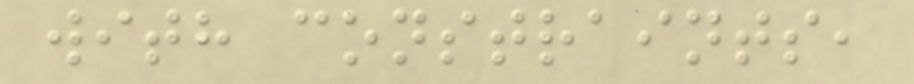with constraints,
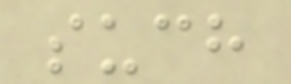such
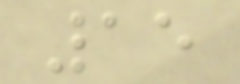15
